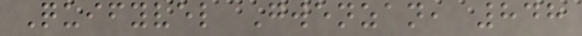Quifyvel Gwenzan, 848
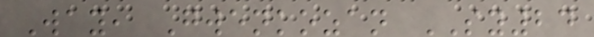Way, Gwenkozan SY24
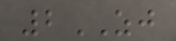2ZJ
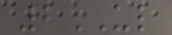2UL
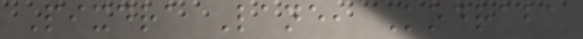Pixdra Lane, Kodraba
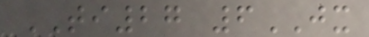TI27 6JX
